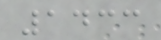1433
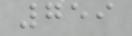759
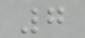7
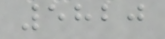5820
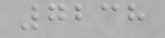7238
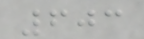603
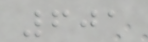601
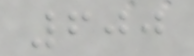600
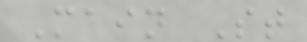Main St
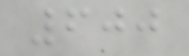600
